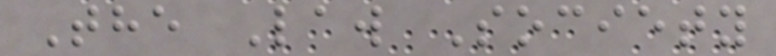The Law Society
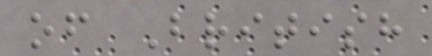of British
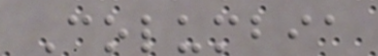Columbia
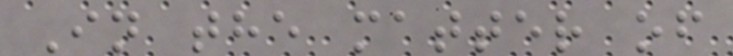In the matter of
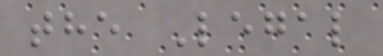the Legal
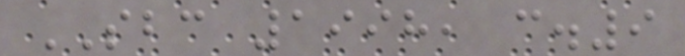SBC 1998, c.9
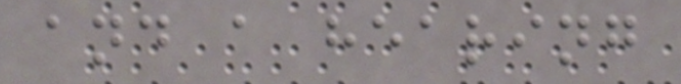and a hearing
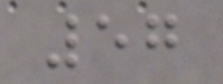57
